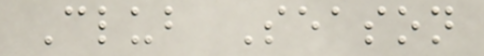Club Season
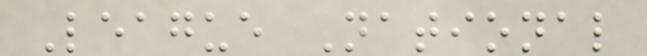League National
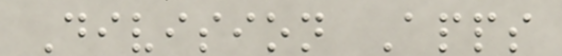Division Apps
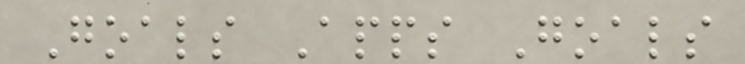Goals Apps Goals
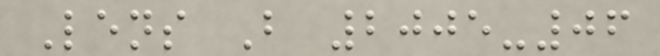Lens B 2005-06
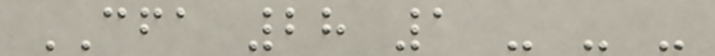CFA 28 1 - - -
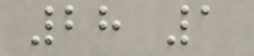28 1
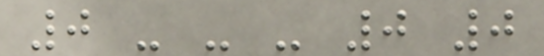0 - - - 0 0
